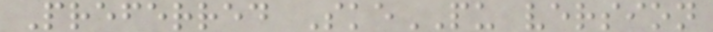Preferred SkePU version
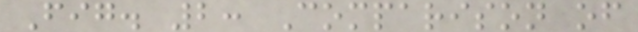Fig. 2: Comparison of
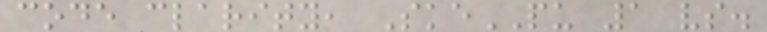code clarity, SkePU 1 vs.
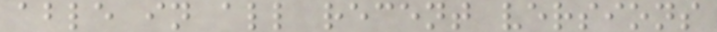able in all recent versions
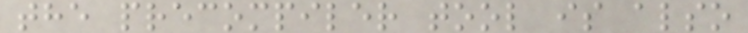the precompiler tool is also
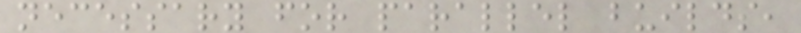necessary for parallel builds,
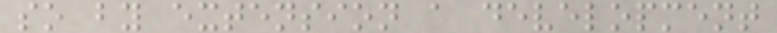so by extension a development
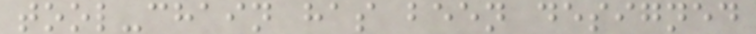tool-chain has been designed
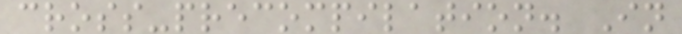cross-precompilation. In
